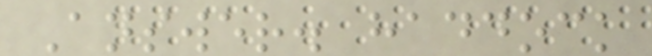Answer. haddock
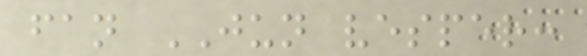fan JUN vesper:
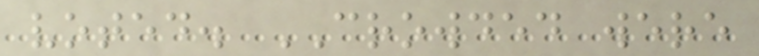voted. CROWDED were
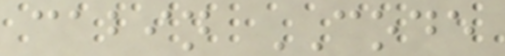cabin CODE
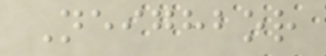Neighbor
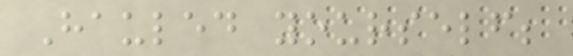Hauled yourself;
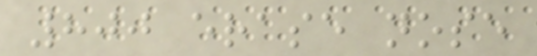800 erase nose
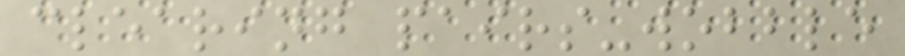clearing pairs-wobble
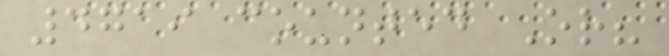4719 counted Or?
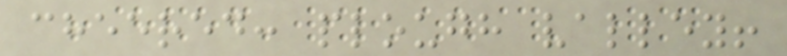cheered: plough valley!
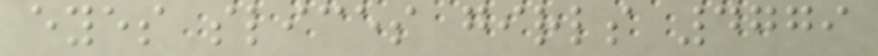eyes slices girls 4779
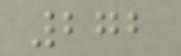272
